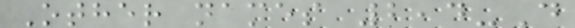Other names 2,4-D
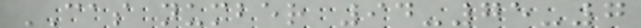CAS number 94-75-7
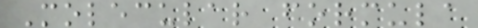Molecular formula
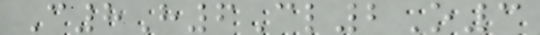C8H6Cl2O3
